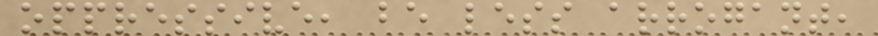oppressive, be less arrogant,
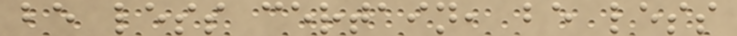be less certain, be less
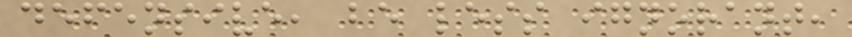defensive, be less ignorant,
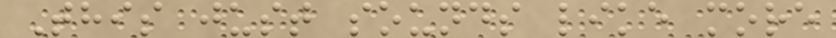This just sounds like more
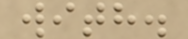with.
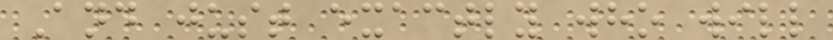And just exactly who will
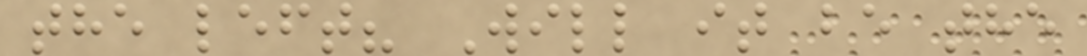the left? Will it be the
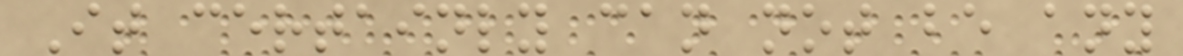It certainly can not be any
